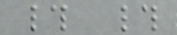# #
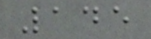145
